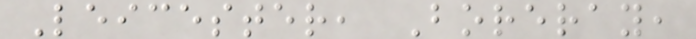Leicester, Boreray,
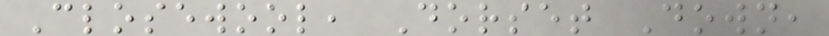Closewool, Dorset Down,
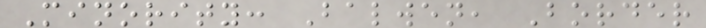Minority: Balwen, Border
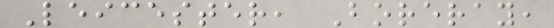Leicester, Boreray,
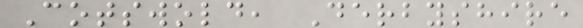Cotswold, Derbyshire
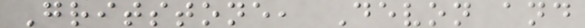Gritstone, Devon and
